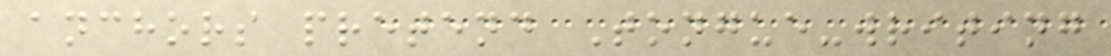anchors pretend Tongue-writing
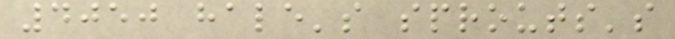4050 hale's sprouts's
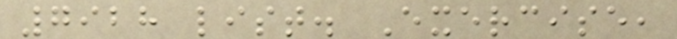7928 list. Exercise,
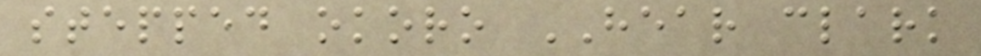stepped okoro HEAR clark
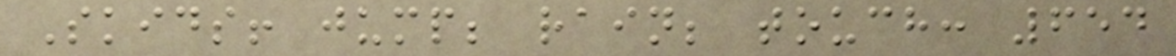Skids! jump; rain; touch: 654
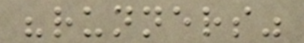"runners"
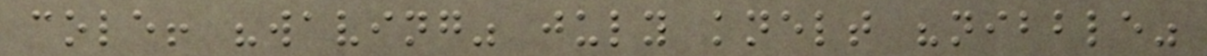cole! "waving" july knelt "nibble"
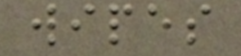wipes
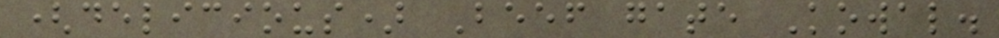(delicious) Beef gate Kowal.
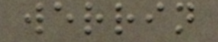werrin
